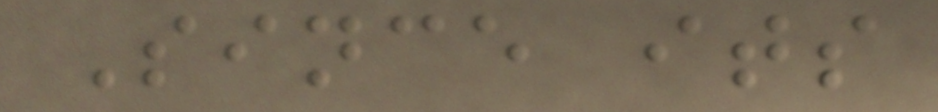Since its
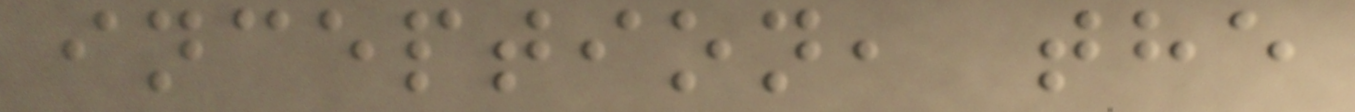inception, the
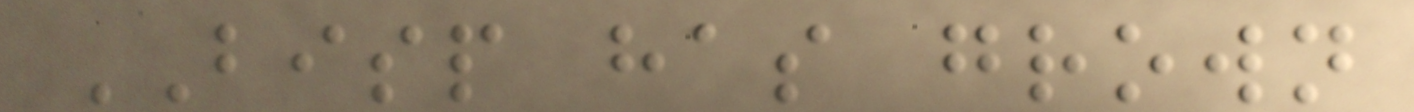BISP has grown
